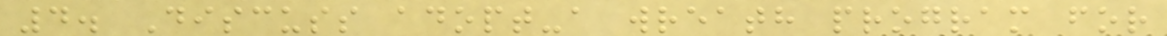4. Discuss adopt-a wreath program for
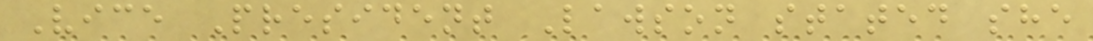Vice President Lawson stated she
